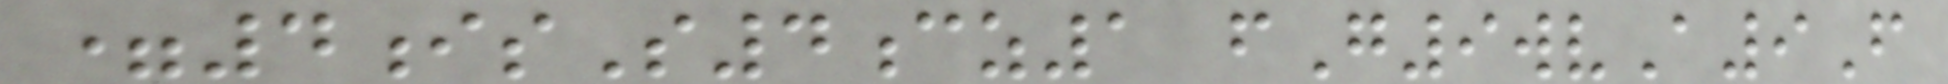=4isS4cz1 fG9wvA9F
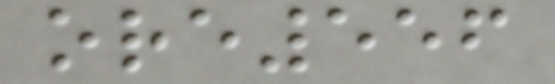ore556
